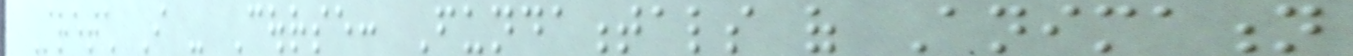Stretch I - Course: Fundamentals of Animation
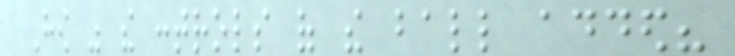How was the controls of the ball added?
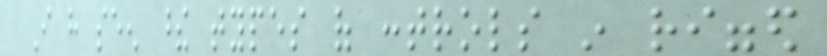I have seen these types of controls in rigged
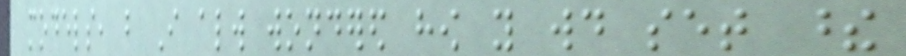models, but I always wondered how you would set these
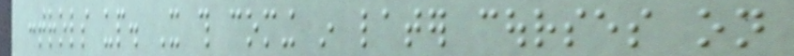controls up. It this coming in later courses on
